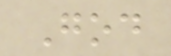God
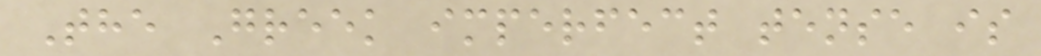The Greek imperfect tense is
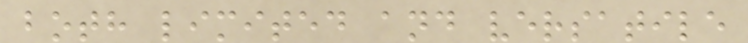both limited and versatile
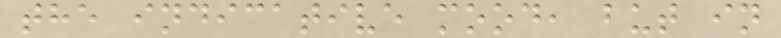the indicative mood, but in
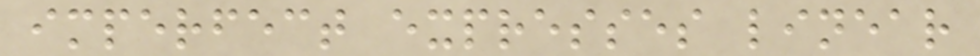imperfect expresses linear
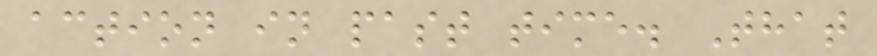action in past time. That
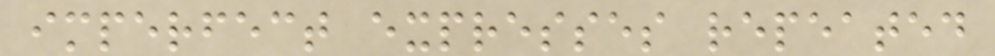imperfect expresses repeated
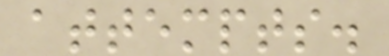attempts.
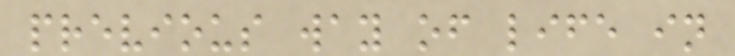previous way of life in
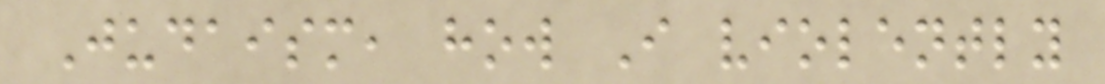Judaism, how I violently
